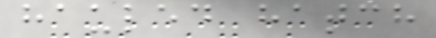hauled hatch
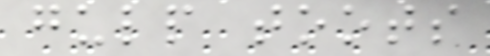gulp toots
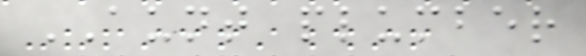AUNT plumber
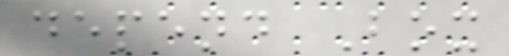depend Box
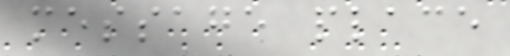message place
